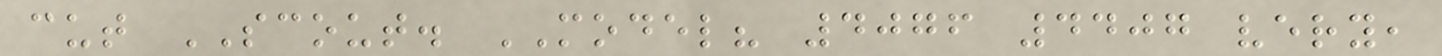cut SCOUT. MODEL? 4076 4407 very,
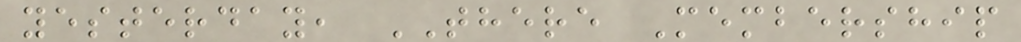yesterday, THERE Membership
